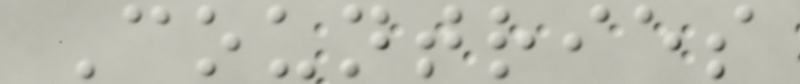Countries
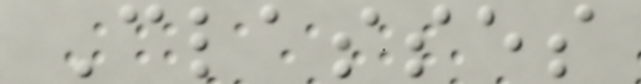Classes
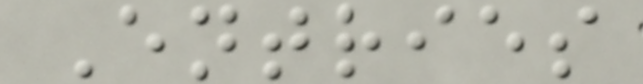Entries
